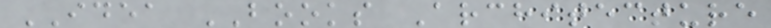IDEA BOOKS Architecture
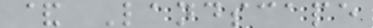& Landscape
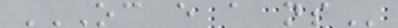OC E A NS
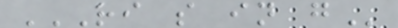RI S IN G
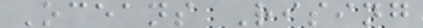Oceans Rising
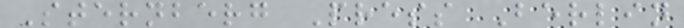Sternberg Press Berlin
